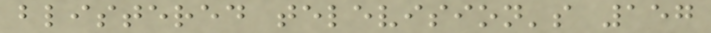blistered television's 157
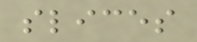slices
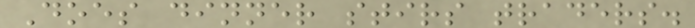Does dinner stirs traders.
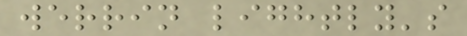werrin lightly's
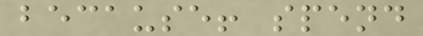because! spend
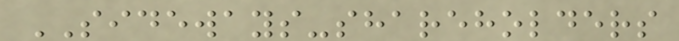SIDEWAYS-shareholders
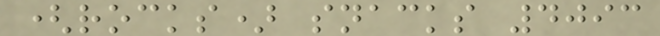(rocks) snacks 4093
